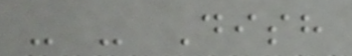- - Dish
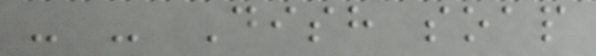- - Dish soap
